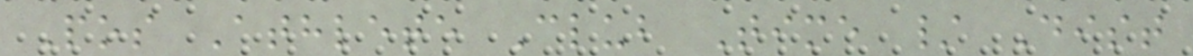Pos Athlete Club Time / Dist
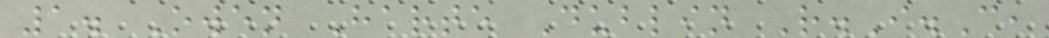1. Owen Harte Dublin R.I.C,
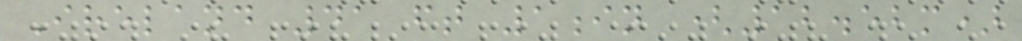Ireland 41 ft 1in (12.52m)
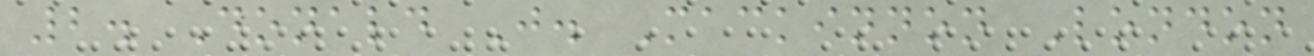2. Donald J. Mackinnon London
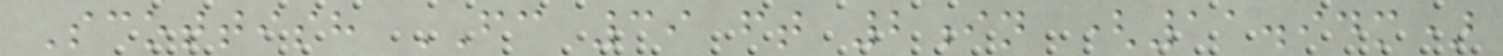Scottish FC 39 ft 2in (11.94m)
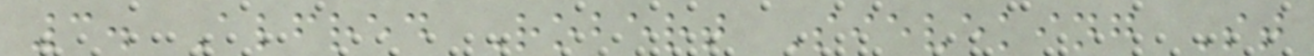3. Alfred Robert Sieveking St
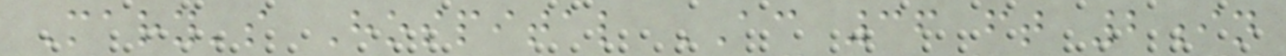Mary's Hospital AC 36 ft 2in
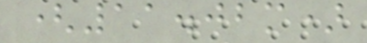(11.02m)
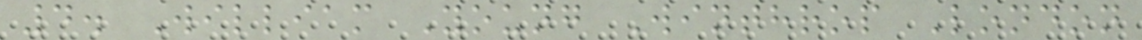4. William Young Winthrop London
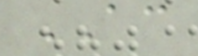AC
